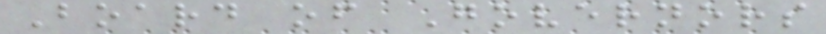Board of Governors
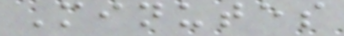Minutes
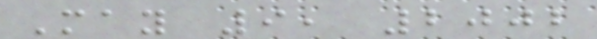May 9, 2002
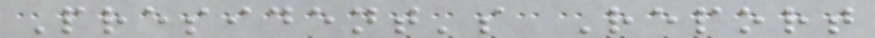President's Report
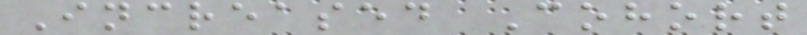Increased Cohort
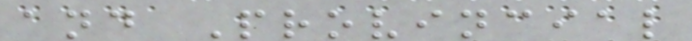and Provincial
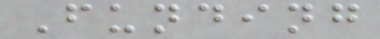Funding
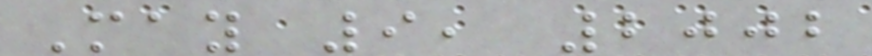May 9, 2002
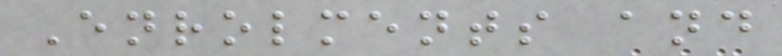Enrolments and
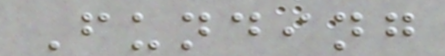Funding
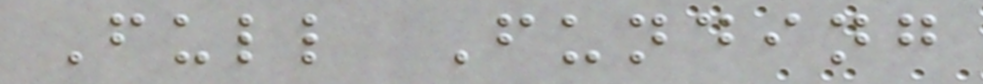Full Funding
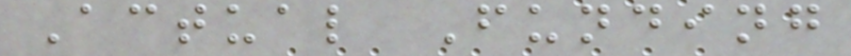Actual Funding
